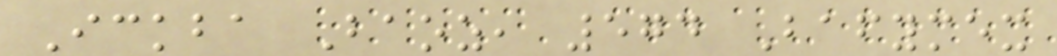Ickba Baoz, 574 Bafymex
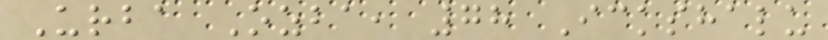Urba Ozba, 78 Ickshalu
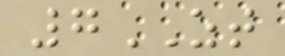7ZT
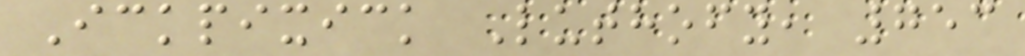Ickpixick Luthofy, 753
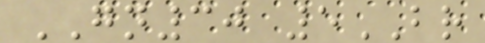GN30 5BR
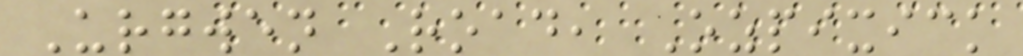Urgwen Road, Ozpixick
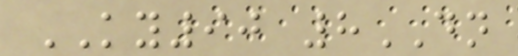KY90 8DN
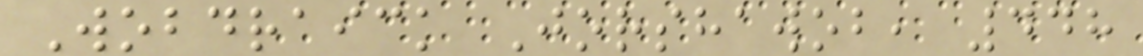Wobdraick Jorshawob, 448
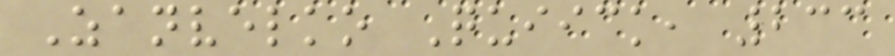Zanvelko Quiick, 233
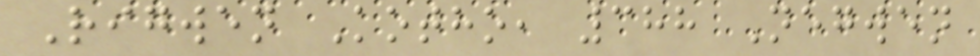Rigwen Kotho, 388 Negwen
